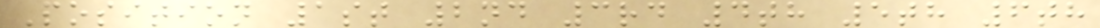Position 1st 2nd 3rd 4th 5th 6th
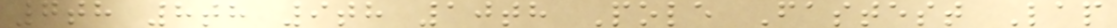7th 8th 9th 10th Pole Fastest Lap
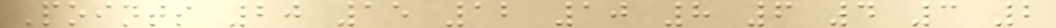Points 20 15 12 10 8 6 4 3 2
